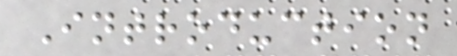Introduction
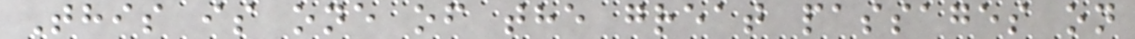This is one of the great passages on
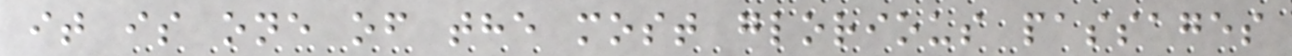it is one of the most glorious passages
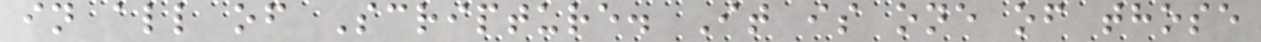in all of Scripture. It is one of those
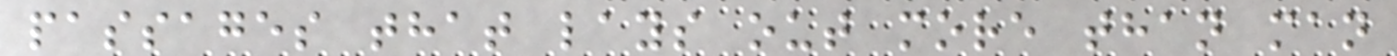passages that lays out more than man
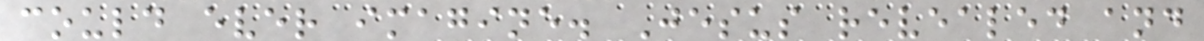could ever imagine. Jesus revealed and
